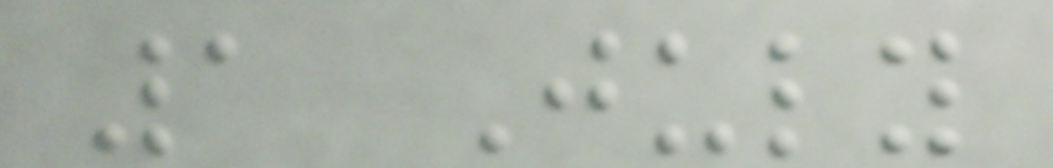1 July
